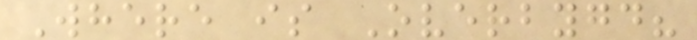Where is Overbygd?
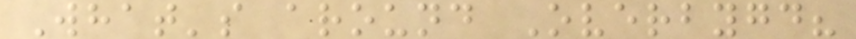What's around Overbygd?
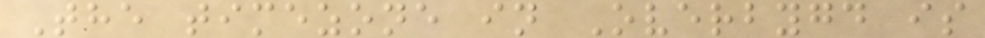The timezone in Overbygd is
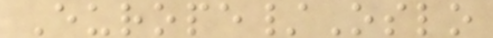Europe/Oslo
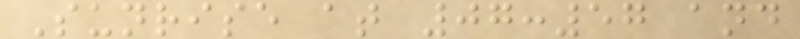Sunrise at 07:57 and
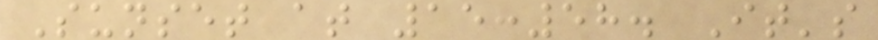Sunset at 15:58. It's
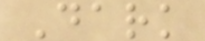Dark
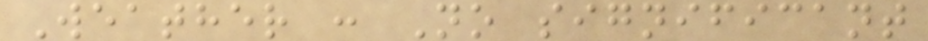Weather : No significant
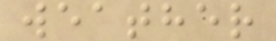weather
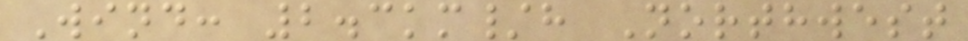Wind: 2.3km/h Northwest
